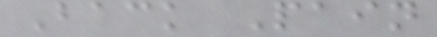Back Pain
